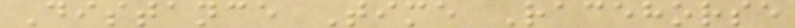Distance Time Racehorse
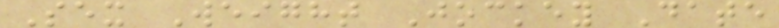Sex Weight Jockey Date
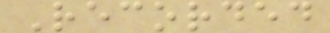Recorded
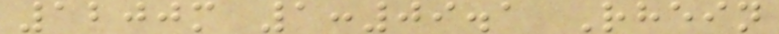1200m 1:09.1 Rhein
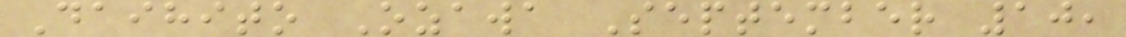Daihito Ozawa September 10,
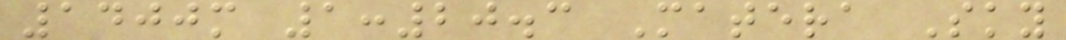1400m 1:20.3 Matera Sky
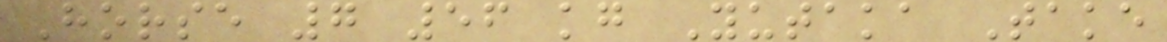Horse 7 56 kg Yutaka Take
